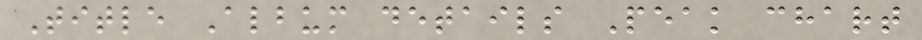Title Album details Peak chart
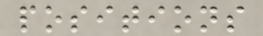positions
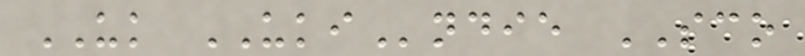UK UKIndie SCO
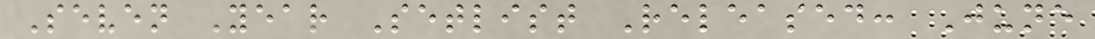Seven Year Setlist Released: June
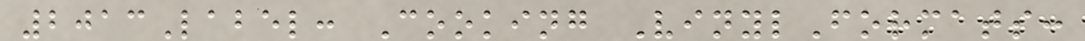2013Label: Cooking VinylFormats:
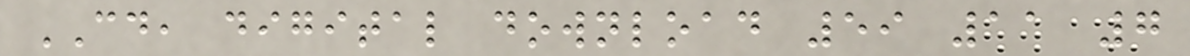CD, digital download 59 11 7
